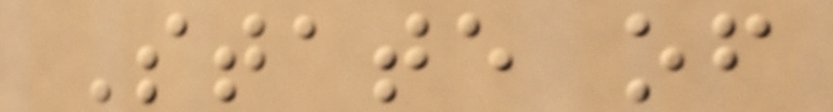State of
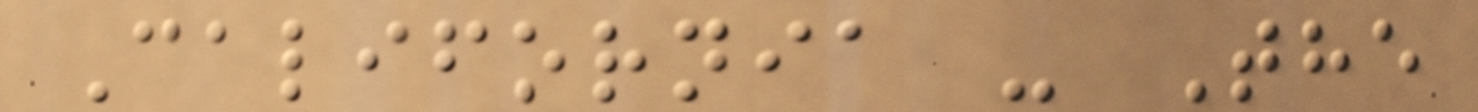California - The
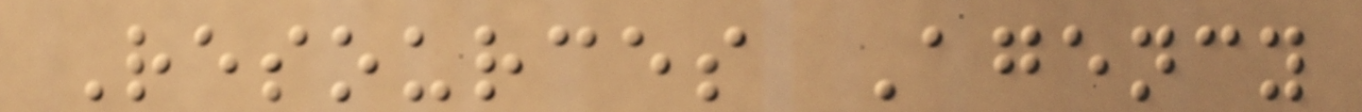Resources Agency
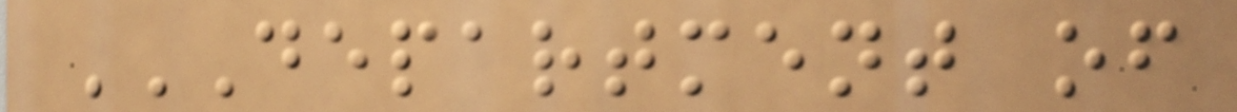DEPARTMENT OF
